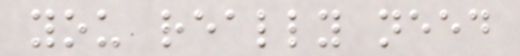you really need
